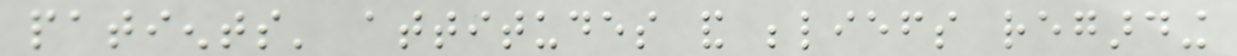patients' attitudes and beliefs regarding
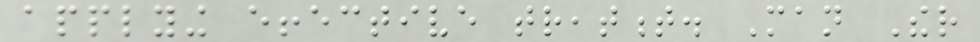applying effective treatment. Man Ther
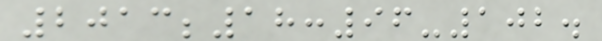2013;18:96-102.
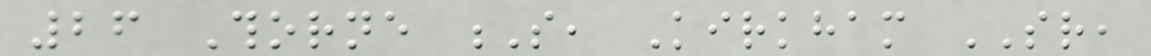26 Thorne S, Kirkham SR,
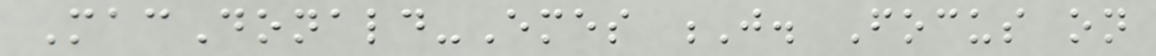MacDonald-Emes J. Focus on
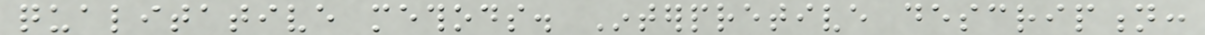qualitative methods. Interpretive description:
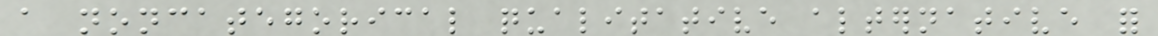a noncategorical qualitative alternative for
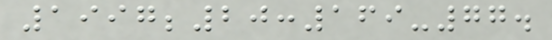1997;20:169-77.
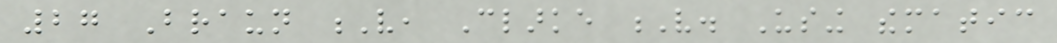27 Braun V, Clarke V. Using thematic
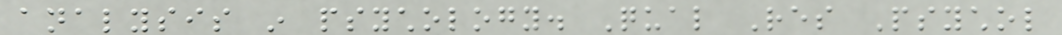analysis in psychology. Qual Res Psychol
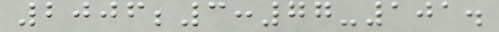2006;3:77-101.
